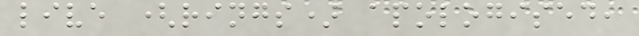live (rings) apologised,
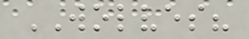WOLVES?
